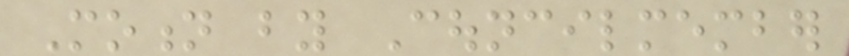Motion by Councilmember
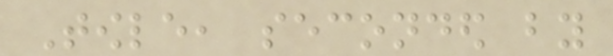Towle, seconded by
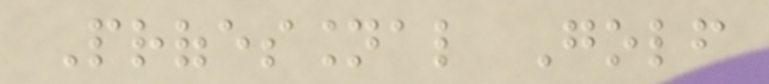Professional Golf
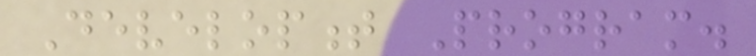Development Program.
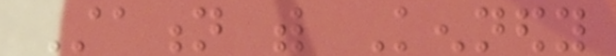Station with Kennedy
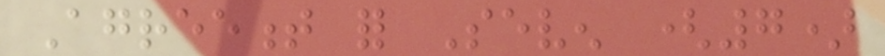Agreement for Seven (7)
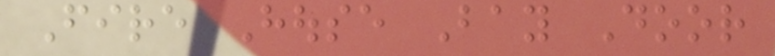Fire House Bay Door
